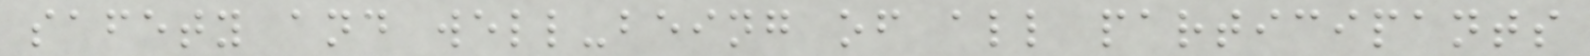safety and well-being of all participants
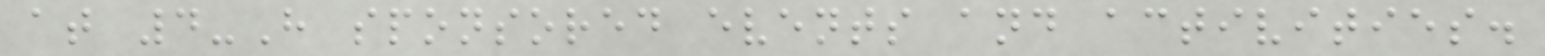at 4-H sponsored events and activities.
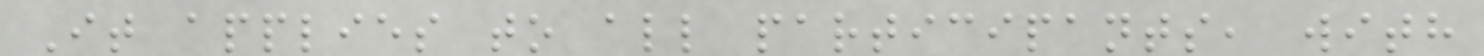It applies to all participants, with
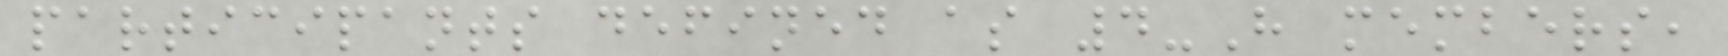participants defined as 4-H members,
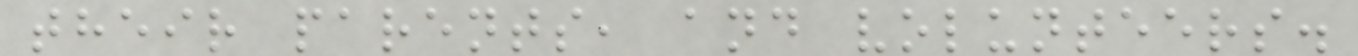their parents, and volunteers.
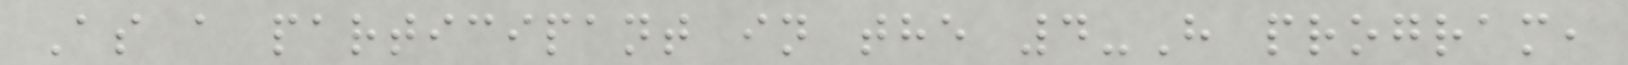As a participant in the 4-H program,
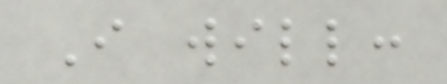I will:
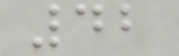42
